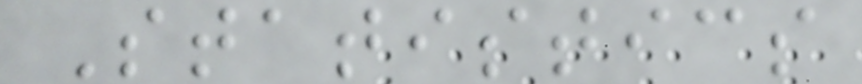Statistics
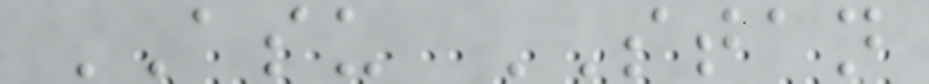ASU STAN
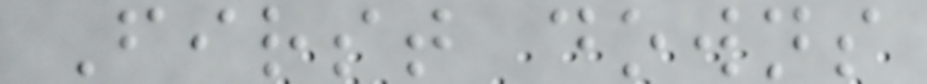First downs
